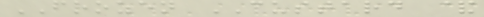FROZEN CUSTARD &
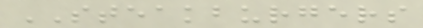STEAKBURGERS
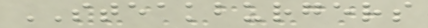STEAKBURGERS
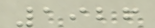1926
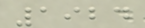1924
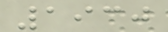1930
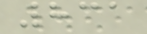831
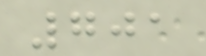701
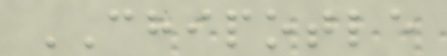CHIPOTLE
